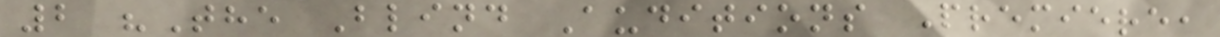2 "The Blind Auditions Premiere,
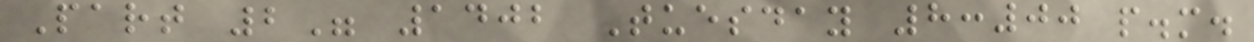Part 2" 1402 Tuesday 8:00 p.m.
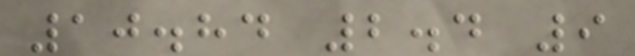10.84 2.4 9
